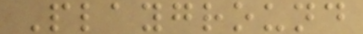Playground
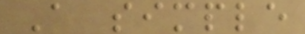A simple
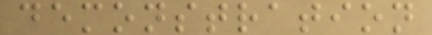demonstration
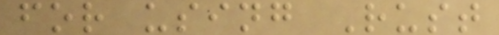for using Rust
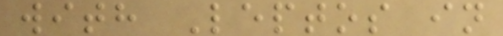with Leptos in
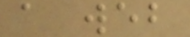a web
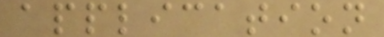application
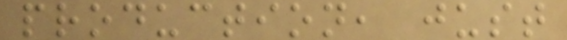production, just
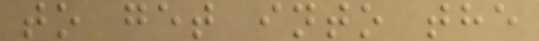to get into the
